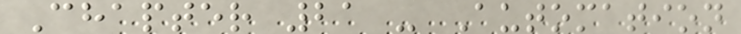Chapter 21 - Automation
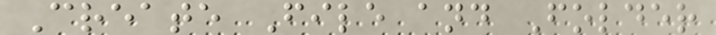Create File and Folder
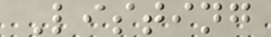Listing
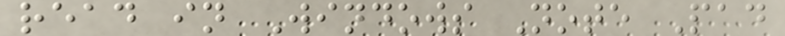read in Windows Note Pad
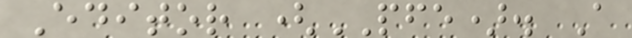Editor (PFE). A
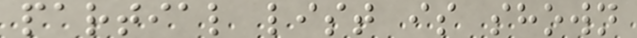partial list is shown
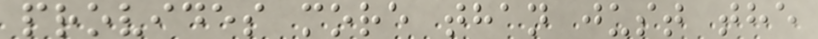provides more than just the
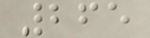265
